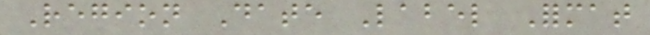Region Date Label Format
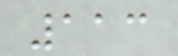113
